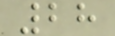28
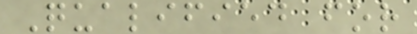Qualified for
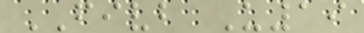FIVB U19
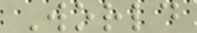World
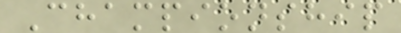Championship
